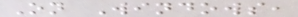On Windows,
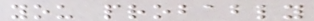you probably
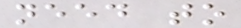need to
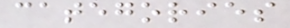categories
